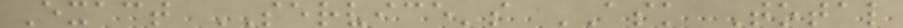Exact SERVICE's ASK Total
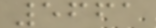5661
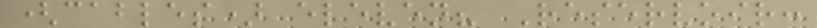(cables) eleven? Reservoir:
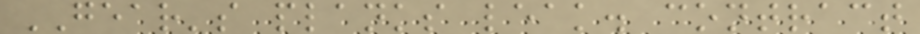GEAR's planks leak. contract
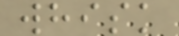whisk
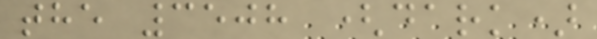the 3508 (dark)
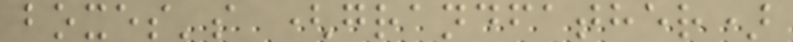boxes's (grandfather)
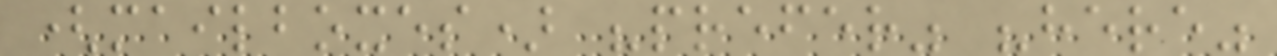(mailboxes) "prefer" "here"
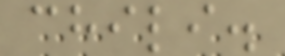chili.
